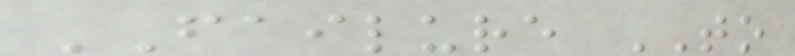FAILURE TO
